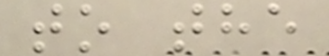to the
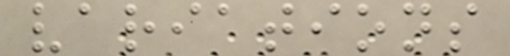variations
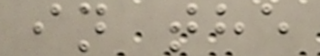in the
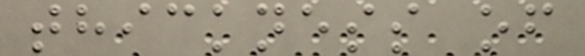thickness of
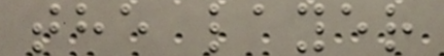the layer
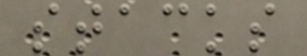stacks
